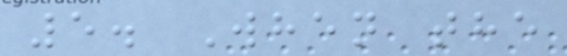5. When the
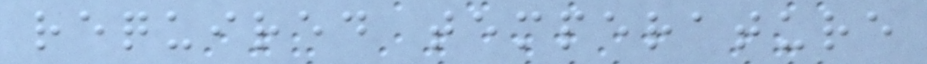required temperature
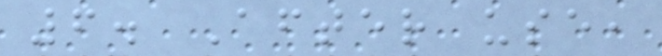6. After use,
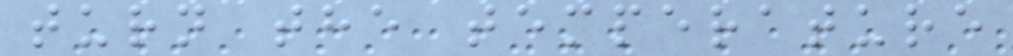turn the temperature
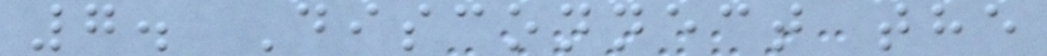7. Disconnect the
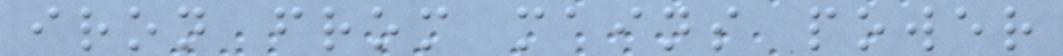iron from mains power
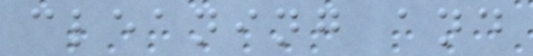cleaning and
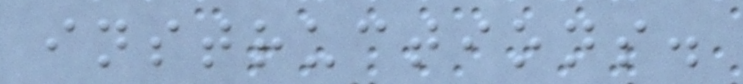instructions.
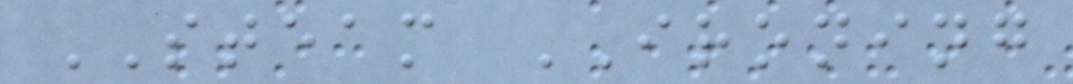STEAM IRONING
